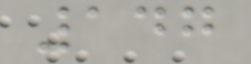147
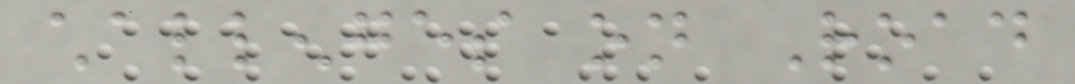challenges on Road
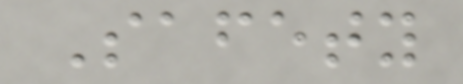Safety
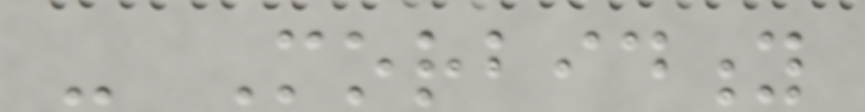- Morbidity
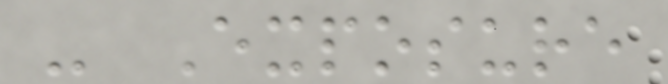- Exposure
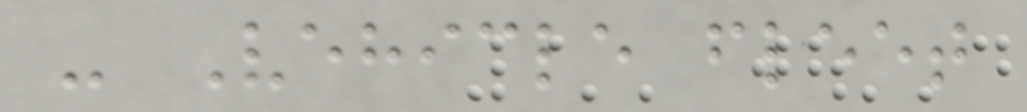- Vehicle fleet
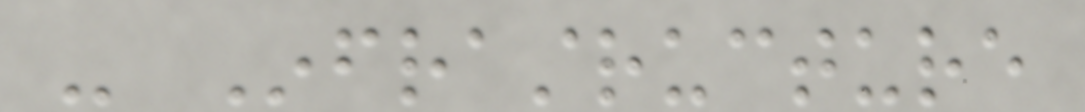- Infrastructure
